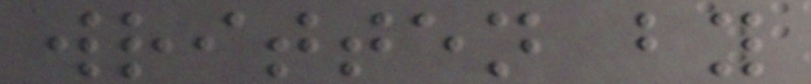written by
